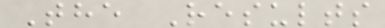The Results
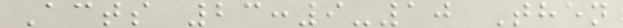Acts 23:9-10 Then
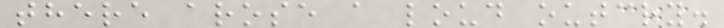there arose a loud outcry.
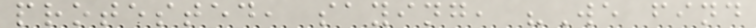protested, saying, "We find
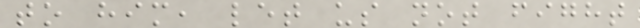to him, let us not fight
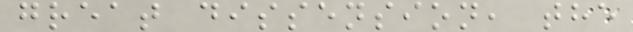great dissension, the
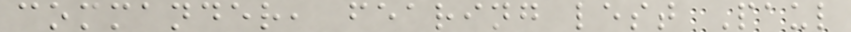commander, fearing lest Paul
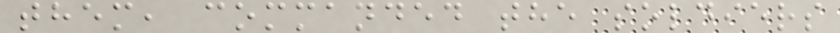them, commanded the soldiers
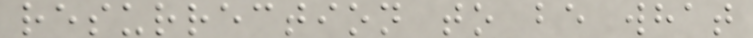resurrection to be what
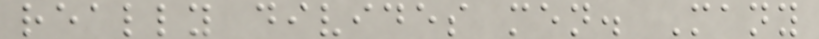really divides men. Many
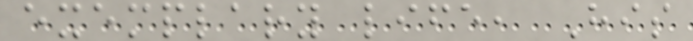exemplary life, His
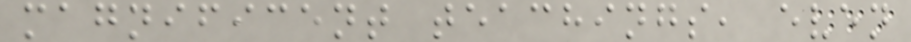magnificent teachings, even
